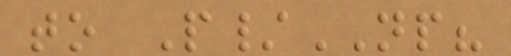to P/NP?
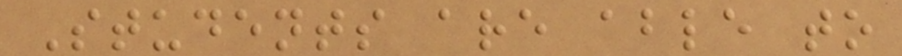Students are able to
